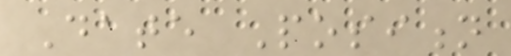Date Position
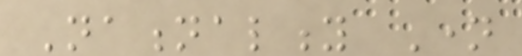Nationality Name
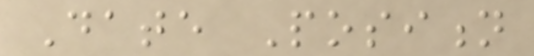Date Position
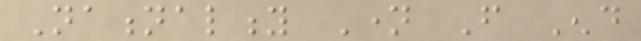Nationality Name From End
